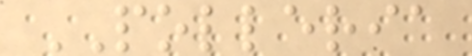POLLERIA
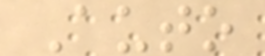Auto
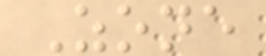Zone
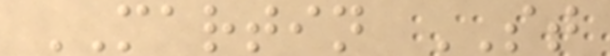MARTIN ST
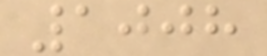1008
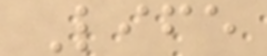Life
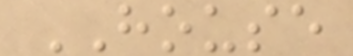HOUSE
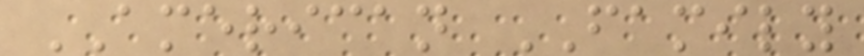AMERICAN FAMILY
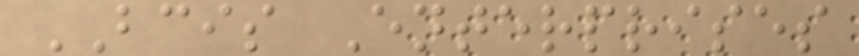BCIS Enterprises
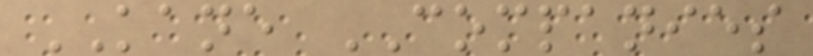KANE COMPANIES
